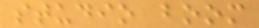studio boom
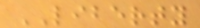LIBERTY
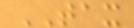TAX
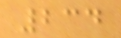234
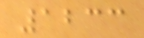1233
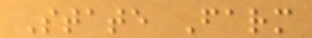State Farm
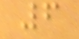6
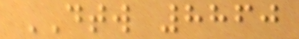DTW 8860
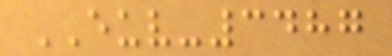EUV-3487
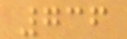736
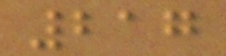217
